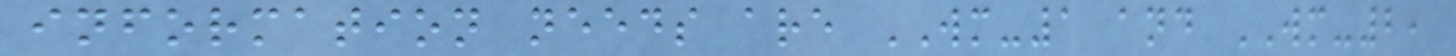information needs are WM-1 and WM-2,
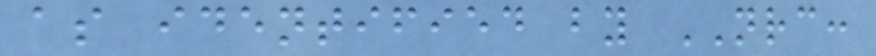as identified by NRC:
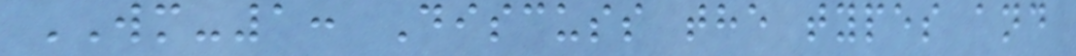WM-1: Discuss the types and
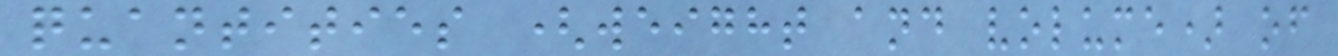quantities (weight and volume) of
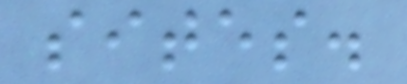sites.
